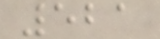521
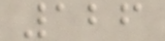126
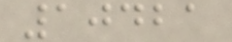10421
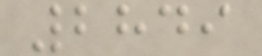2849
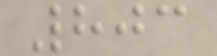803
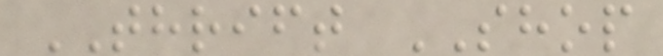THRIFT SHOP
